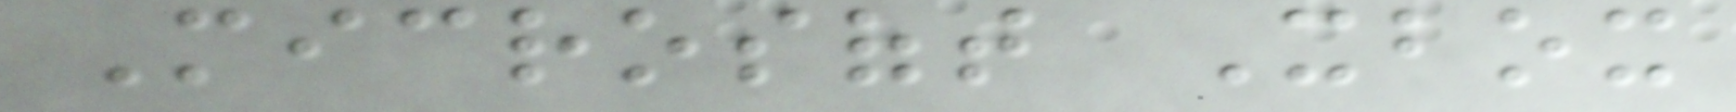Microsoft Xbox
